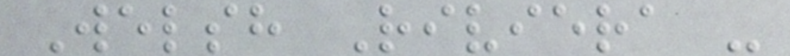Welsh Riviera -
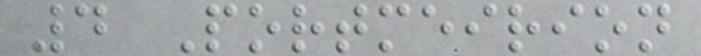4 Portmeirion
